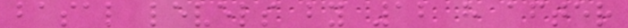basal levels by 12 h after
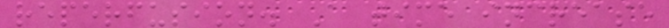reperfusion. A time increase
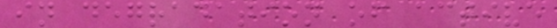in degradation of active
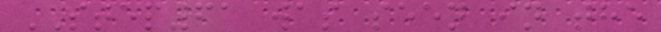STEP61 was seen in the
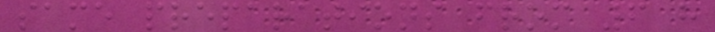same preparations from 6 h
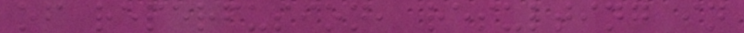of reperfusion, resulting in
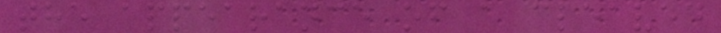the appearance of a cleaved
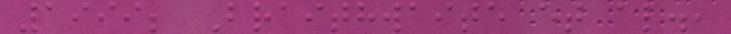1999; Braithwaite et al.,
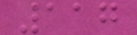117
